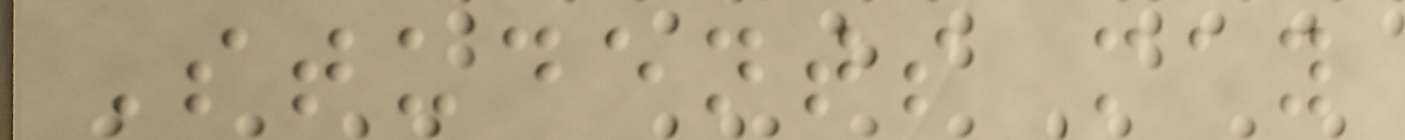Students may
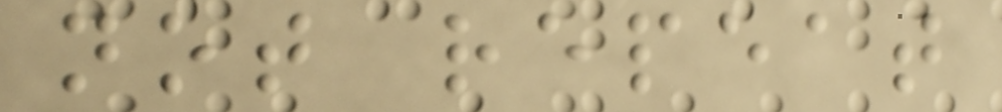not repeat
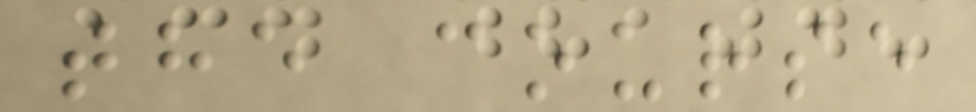the course
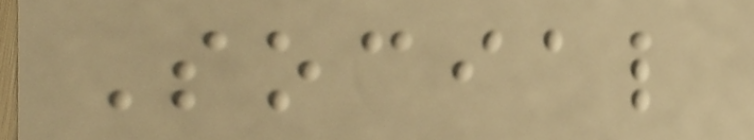Social
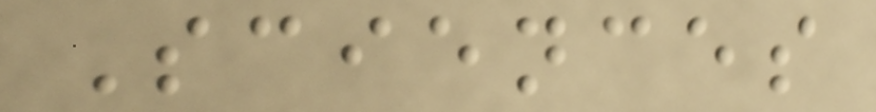Sciences
